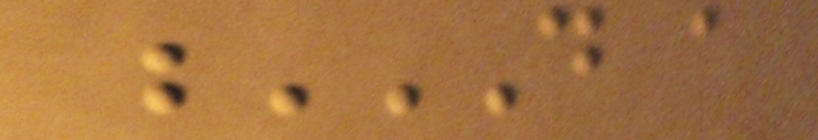D A
